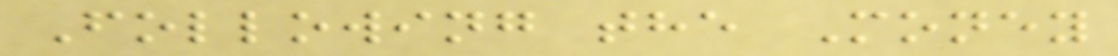Following the Money
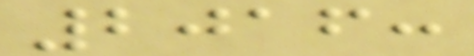2016:
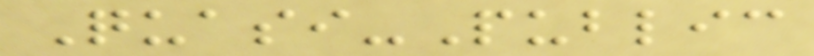Quasi-Public
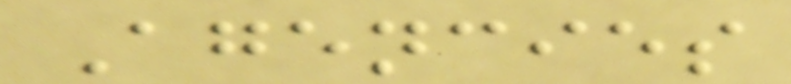Agencies
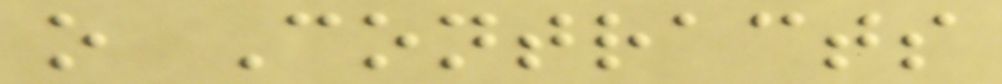o Contracts
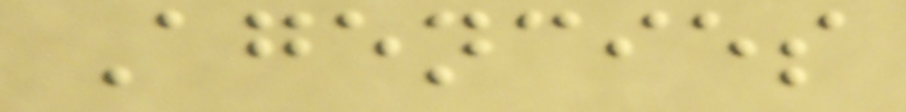Agencies
